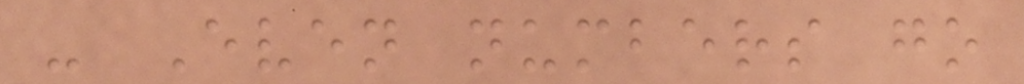- Even numbers go
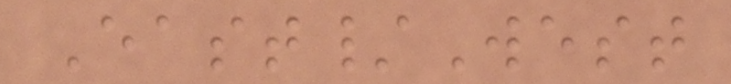East/West
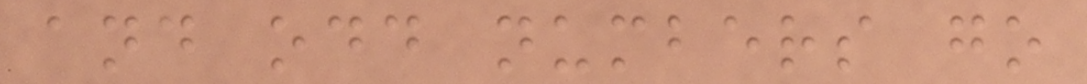and odd numbers go
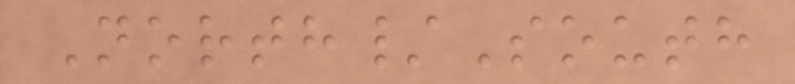North/South
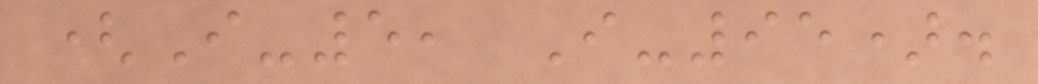(I-5, I-95).
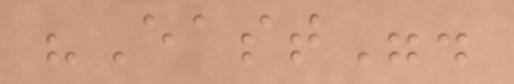"East".
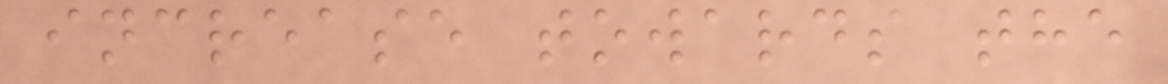increase towards the
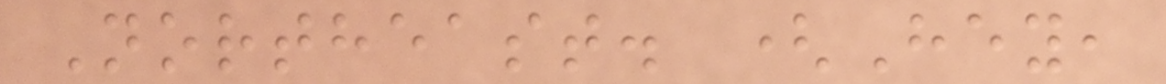Northeast. (Hey,
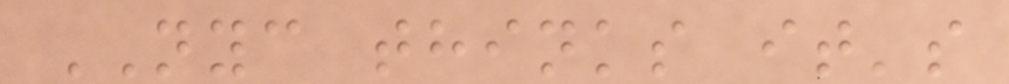NYC thinks it's
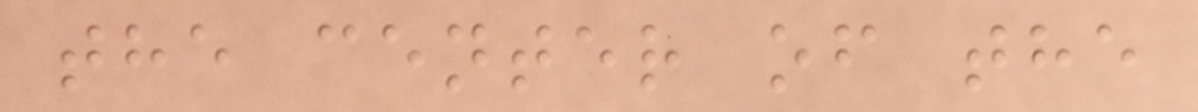the center of the
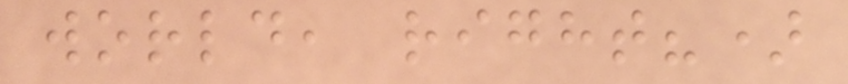world, right?)
